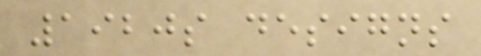1920s designs
